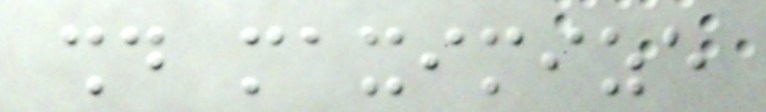should maximize
